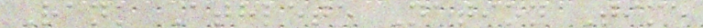Rank Athlete Nation Time
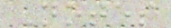Notes
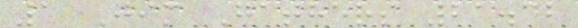1 Jim Gathers 21.42
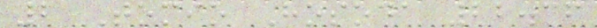2 Tomio Hosoda 22.36
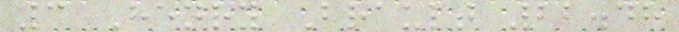3 Henry Brault 22.48
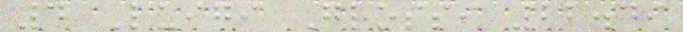4 Luigi Grossi 22.49
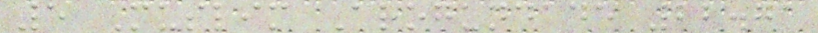5 Muslim Arogundade 22.71
